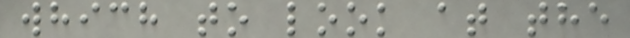which to look at the
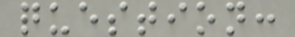question:
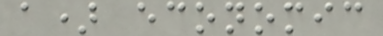a) economic
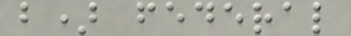b) federal
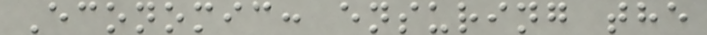Economic: ensuring the
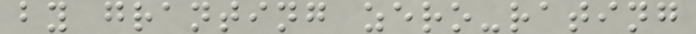by granting zero-rating
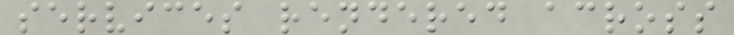services rendered across
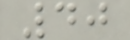40
